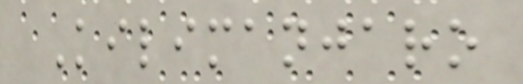Kilimanjaro
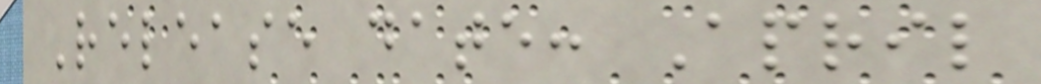Release date: April
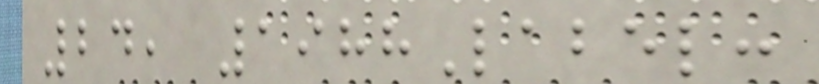24, 1988Label:
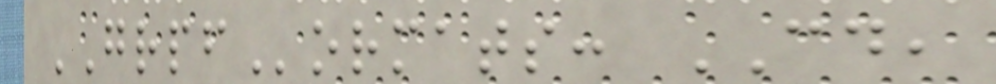GRPFormats: CD,
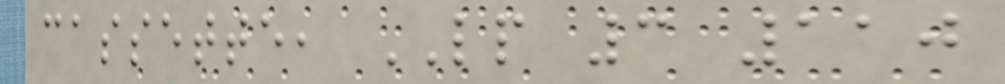cassette, LP 3 110
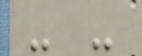- -
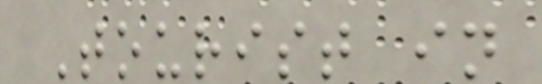Tourist in
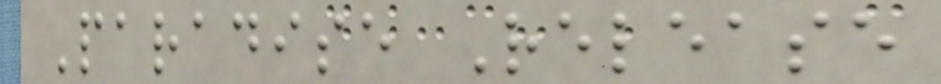Paradise Release
